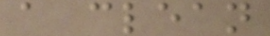a clean
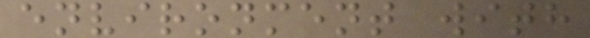environment with
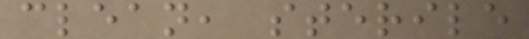clean, sterile
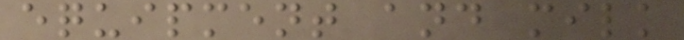equipment and milk
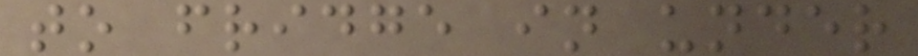to fridge in under
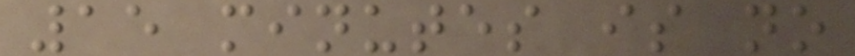15 minutes is no
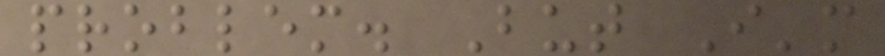problem. But I'm
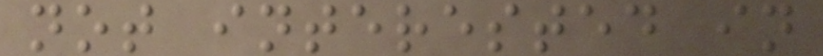not interested in
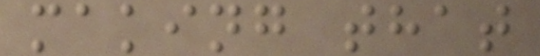making that
